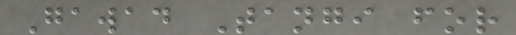Gawad Tangi for
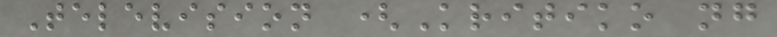Television (Kritiko ng
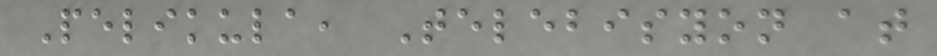Pelikula, Telebisyon at
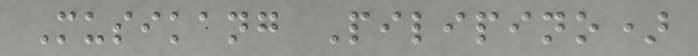Musikang Pilipino)
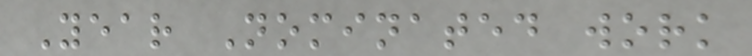Year Nominated work
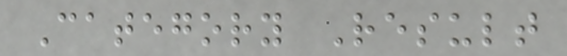Category Result
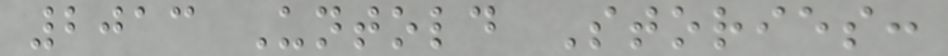2013 Untold Stories:
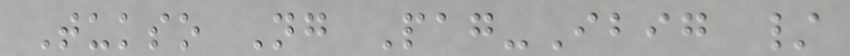Tukso Ng Pag-Ibig /
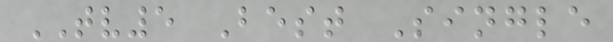TV5 Best Single
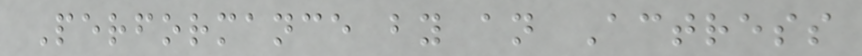Performance by an Actress
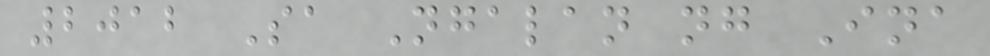2012 Sa Ngalan ng Ina
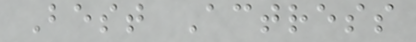Best Actress
